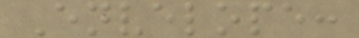Envelope:
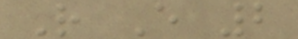R E 2
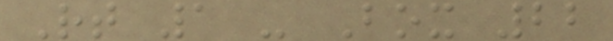Rt 1 - Box 22
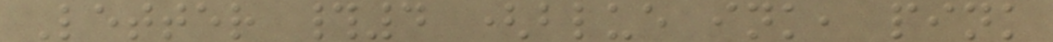Letter #4 (blue ink, pink
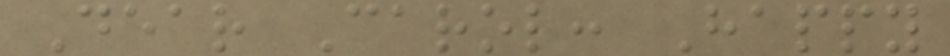Dear Carol: Happy
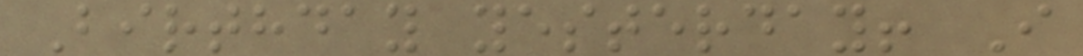Birthday yesterday! I
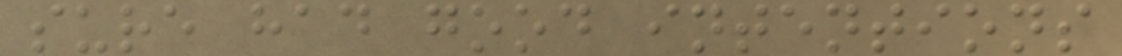sure had good intentions
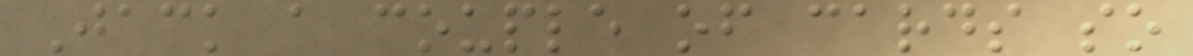Jack a couple of cards so
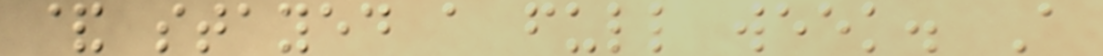& stayed a full week. A
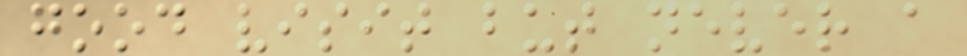good visit but never a
